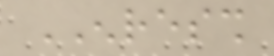ENRESSH
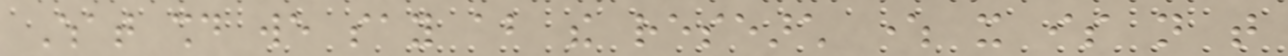What should we say about the research where it is not that
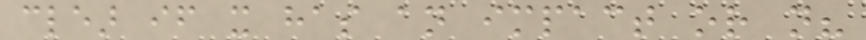clear if it has an impact or not?
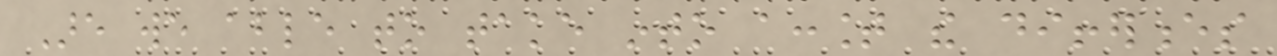Are we able to take into account the differences
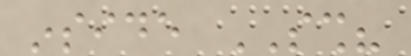inside SSH?
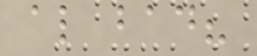also bad?
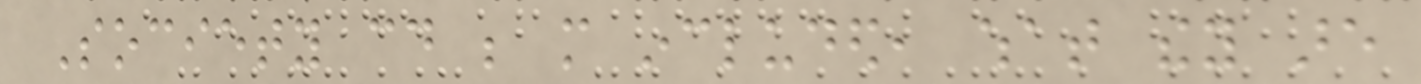Society could be more included, what they are
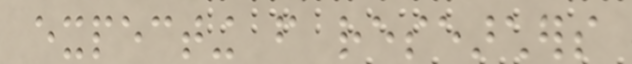expecting from researchers
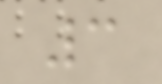3
